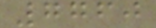7760
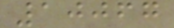10067
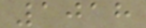1018
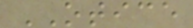OTICE
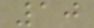10
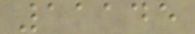11145
